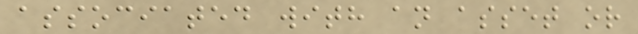associated with an asset or
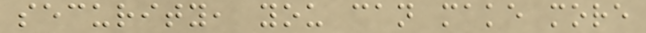security, you can make more
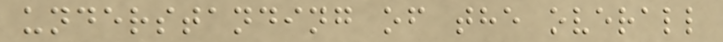understanding of the overall
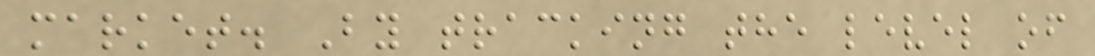market. By tracking the level of
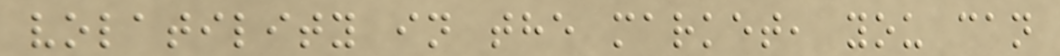volatility in the market, you can
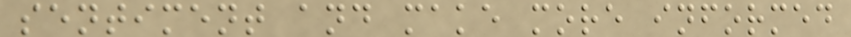sentiment and make more informed
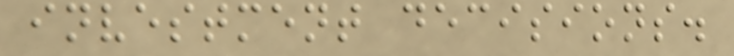investment decisions.
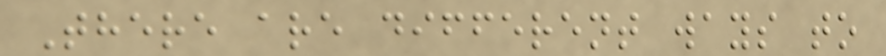There are different ways to
